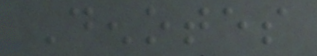Denotes
